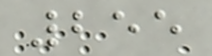255
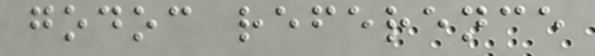godoc reference
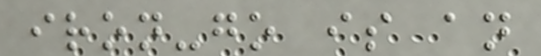iron-go is an
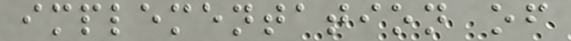implementation of
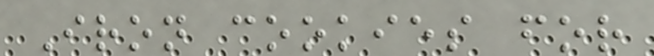Iron cookies for
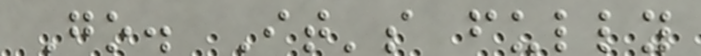Go. It's fully
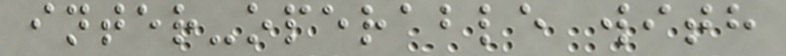inter-operable with
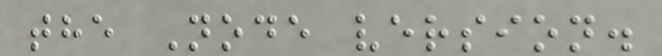the Node version.
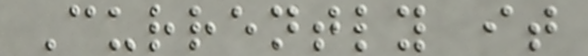Currently it
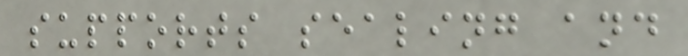supports sealing and
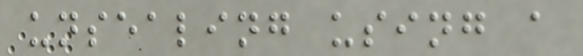unsealing using a
